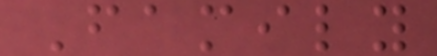Family
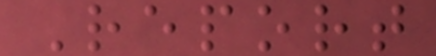Report
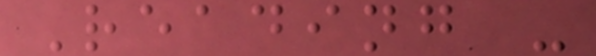Reading -
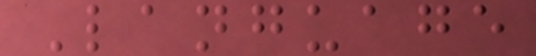Language
